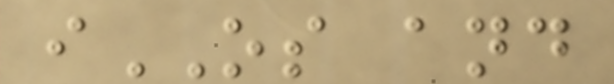iOS and
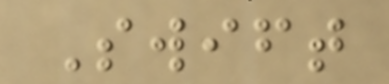Swift
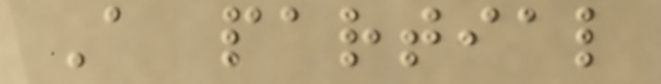A partial
